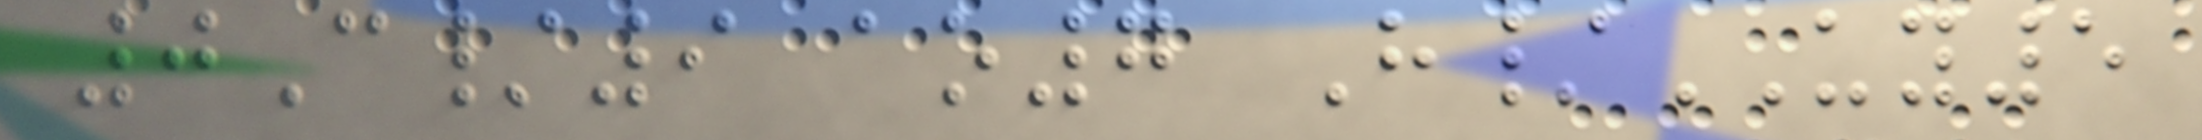0C/9 ao7 H/UY5
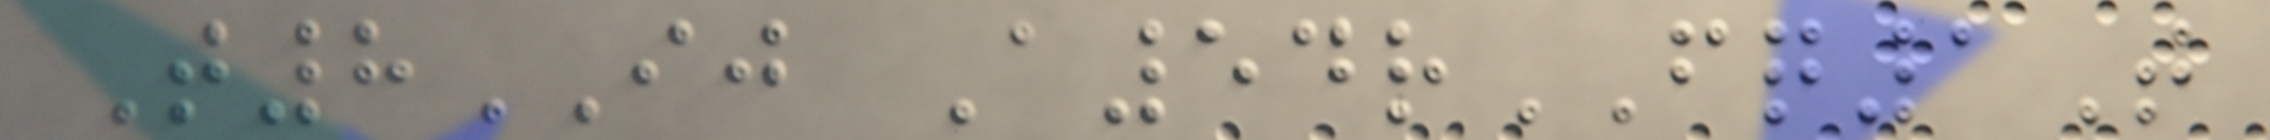T8IJ A54rFQ1T
